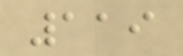119
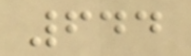644
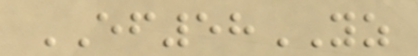EF58YZ
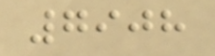7908
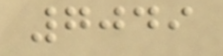7049
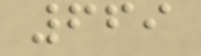669
